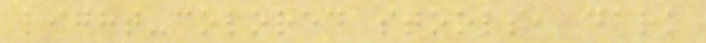light-colored stools, dark
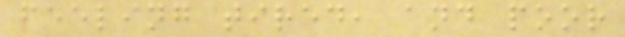feeling tired, and poor
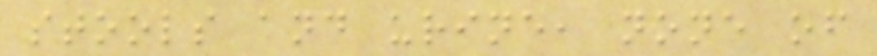stools and urine, none of
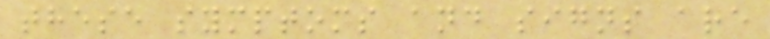these symptoms and signs are
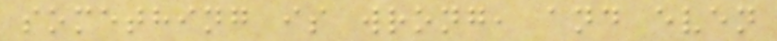something is wrong, and even
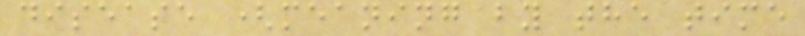disease (meaning by the time
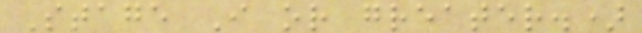Stage I or greater.)
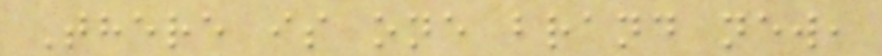There is one brand new,
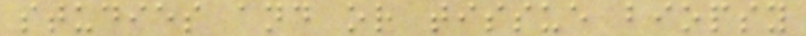studies and or tissue biopsy
